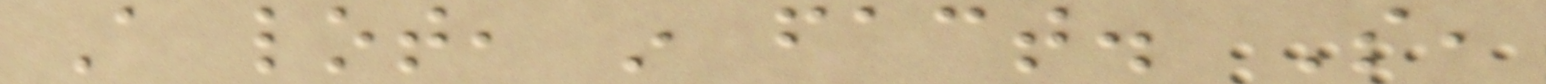A lot, in fact. So,
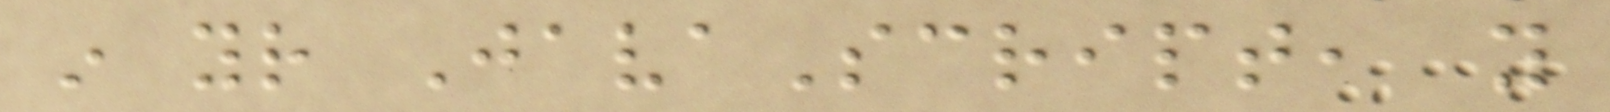in your JavaScript, you
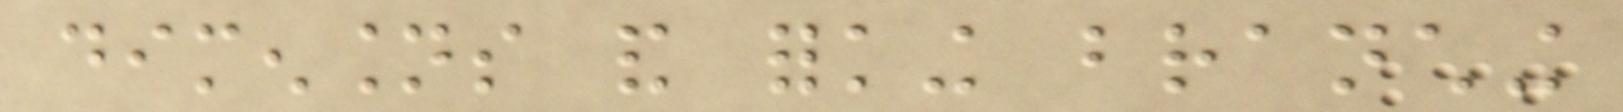dimensions and forking branching
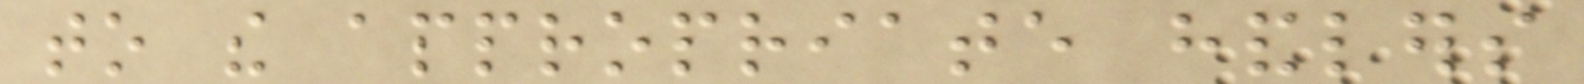to the appropriate handlers
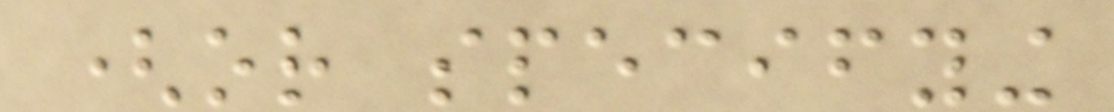(or specifying
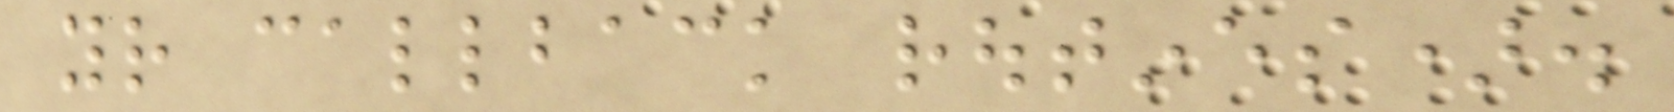your callback routines).
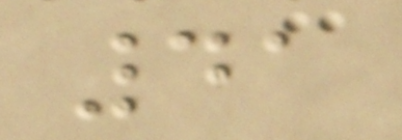41
